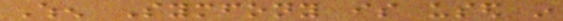When Symfony is used in
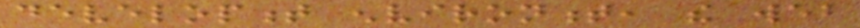development environment, the web
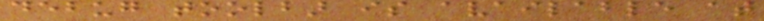debug toolbar is available at
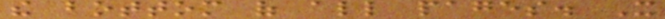the bottom of all pages. It
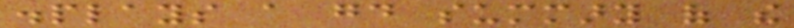displays a good summary of the
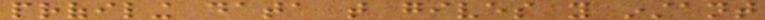profiling data that gives you instant
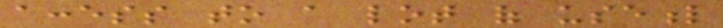access to a lot of useful
